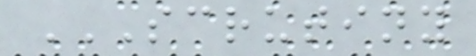SCRUTINY
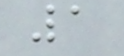1
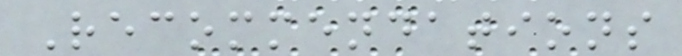Recommendations
